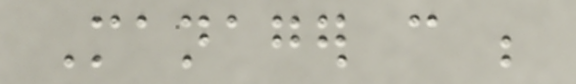Manager can be
